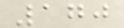170
